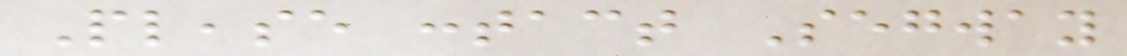Please contact Segway
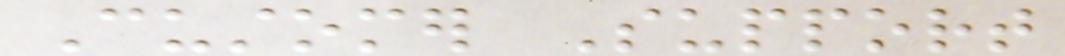Customer Support
